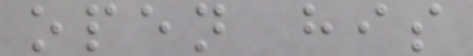open his
